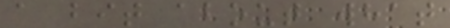a bit about what
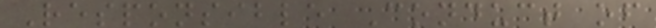Responsible Conduct of
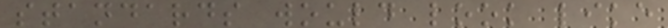standards would look like
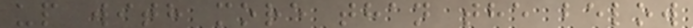up with more than the below
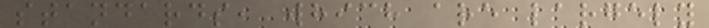standards, which are largely
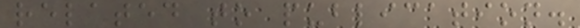related to publication.
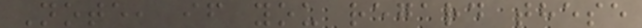Note, if you regard these
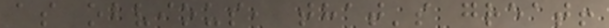as obvious, that's great!
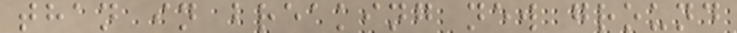than in breaking new ground
